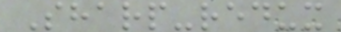Sharp-redux
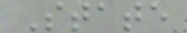State
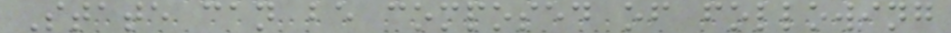State can be composed of following
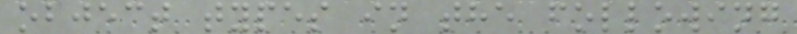object types in the following
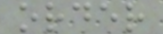order
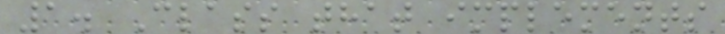1. Class that implements
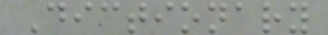Dictionary
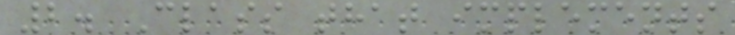2. Class that implements
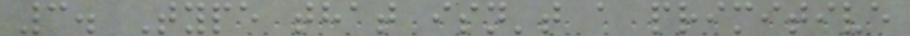3. Type that isn't a primitive
